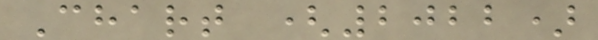Chart (2022)
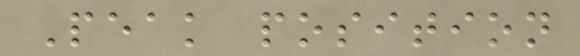Peak position
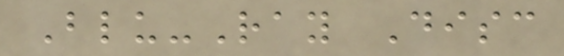Blu-Ray Disc
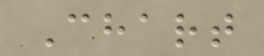Chart
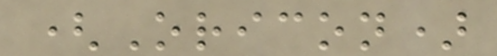(Oricon)
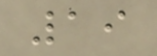19
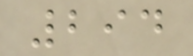294
